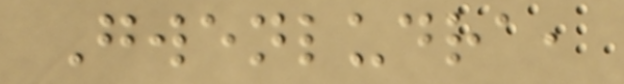Gwenludra,
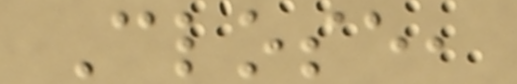Close,
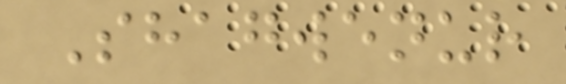Shagwenur
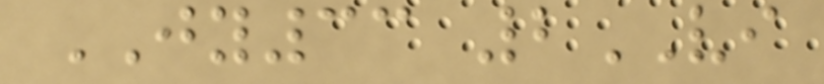JY33 2VI
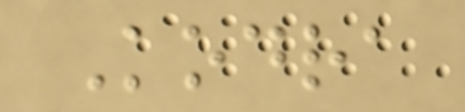Kodra
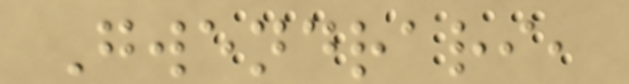Gwendrari,
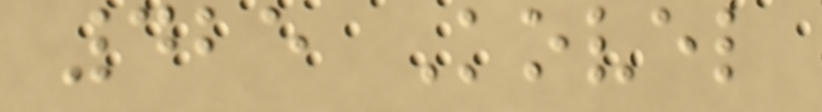425 Kovel
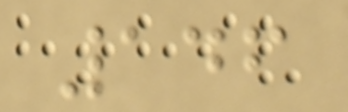146
